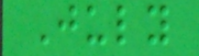July
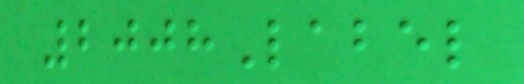2008Label
